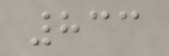833
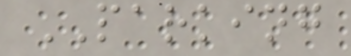PARKING
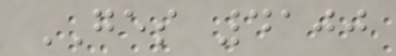GES 4100
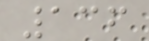136
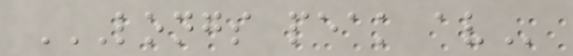LONGS PEAK AV
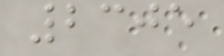2305
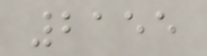2155
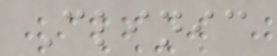Clinic
